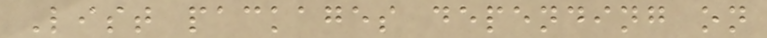List packages depending on
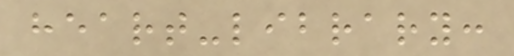heart-library:
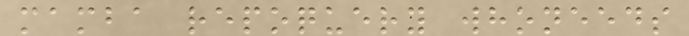mamba repoquery whoneeds
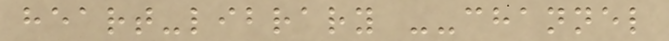heart-library --channel
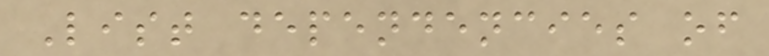List dependencies of
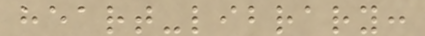heart-library:
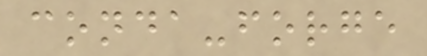conda-forge
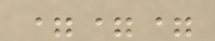===
